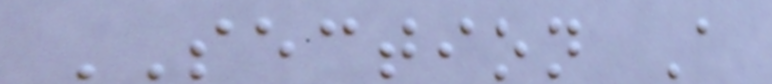SECTION A
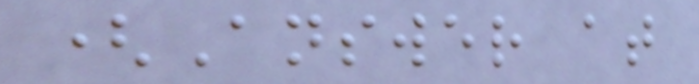(Answer at
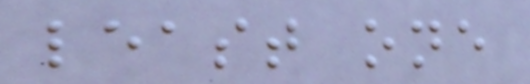least one
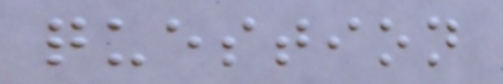question
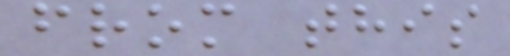from this
